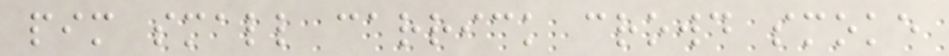pim small carrick crowd smoke
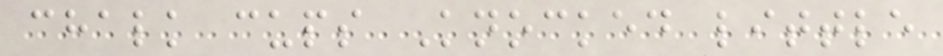chalk cups Knocked little
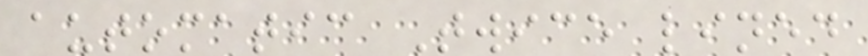automatic Twice lined
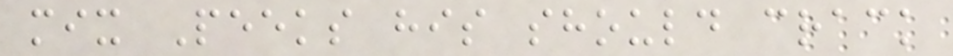mix Peeks his should crack
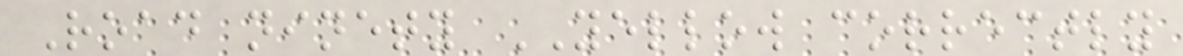Road ninety YELLOW correctly
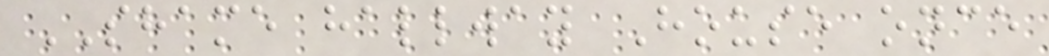SHAME hallway House once
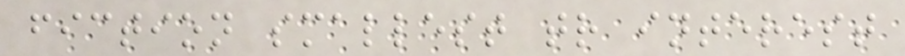fiction smallest tr interest
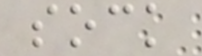sock
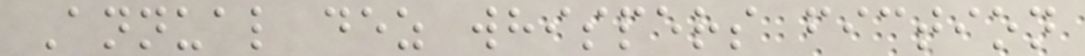Annual dez whispers fiction
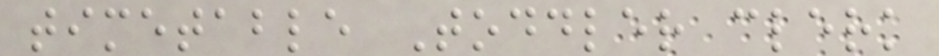timetable Toddler clerk
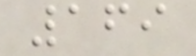169
